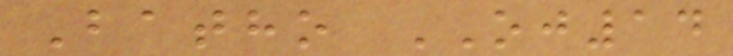Batho OJ14
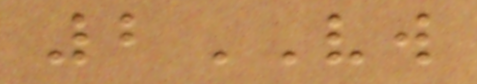2VW
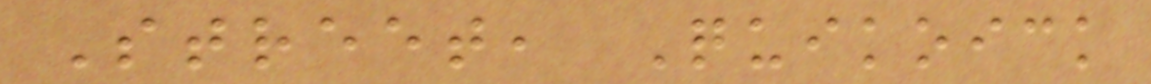Street, Quikoick
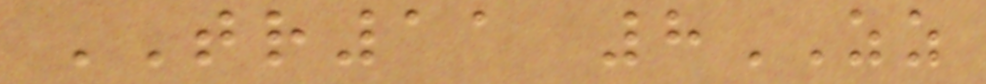TR11 8ZZ
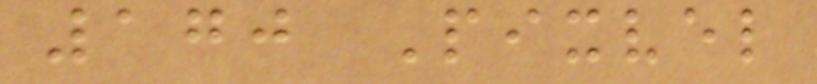170 Pixvel
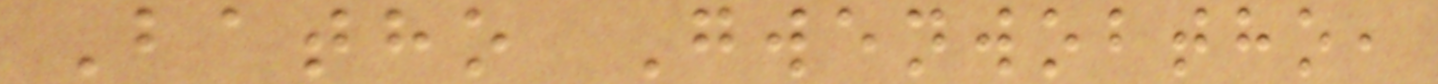Batho Gwenwobtho,
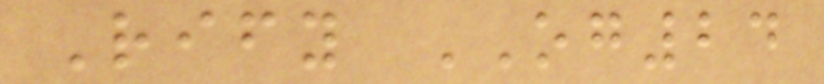Rify OG24
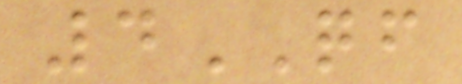4QF
